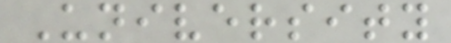University
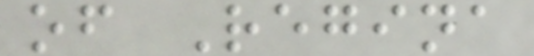of Regina
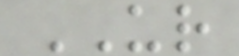UR
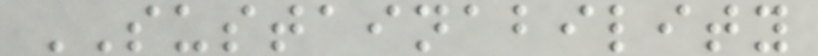SUSTAINABILITY
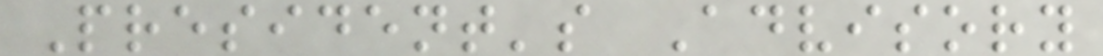President's Advisory
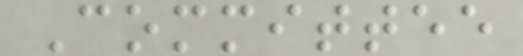Committee
